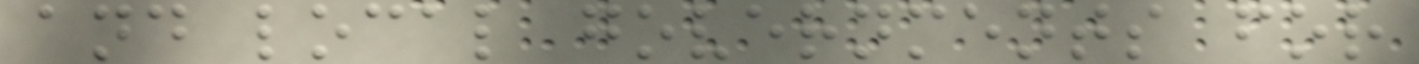and local governments for
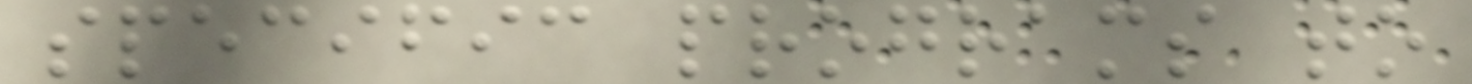specific programs to
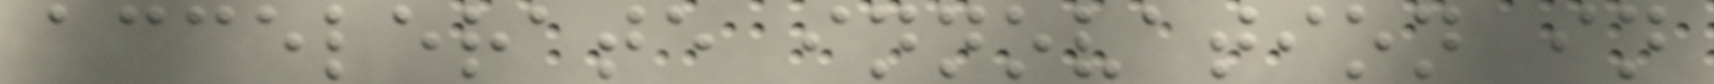accelerate innovation in
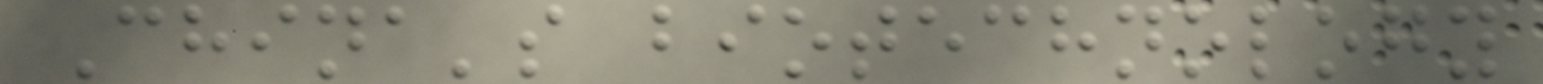China's biotechnology
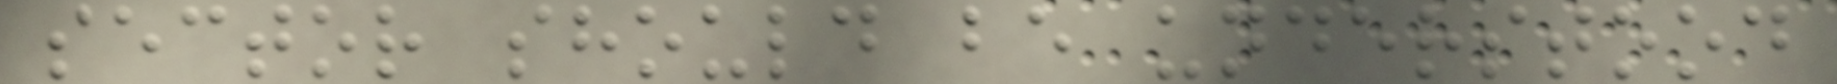sector should be understood
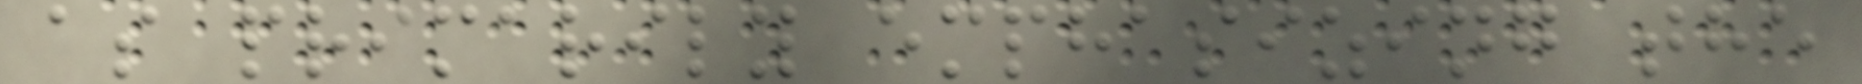as primarily emphasizing the
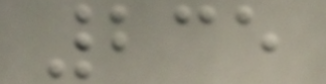235
